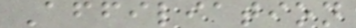Affiliation
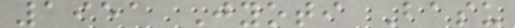1951 Jyoti Basu
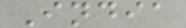India
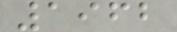1962
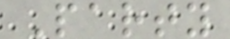Party
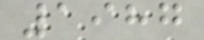1987
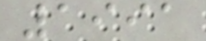1991
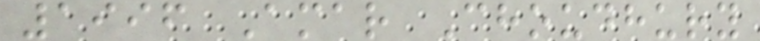1996 Amar Choudhury
